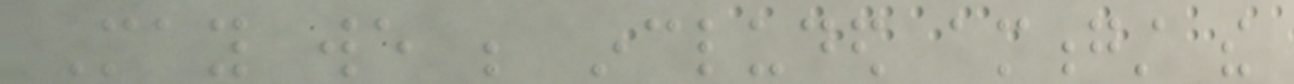May we be included amongst the
